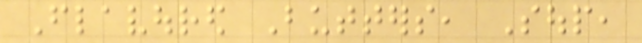Flavoured Butters, Soup,
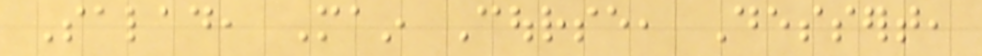Salad, Main Course, Dessert,
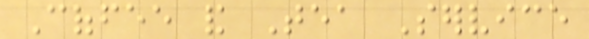Coffee and Tea Service
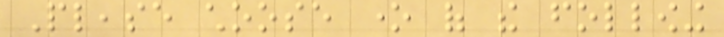Please choose one of the following
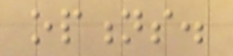options.
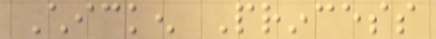Chicken Princess
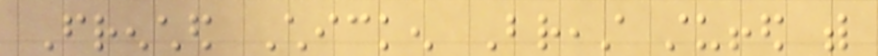Frenched Chicken Breast stuffed with
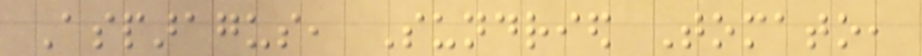Asparagus, Sundried Tomato,
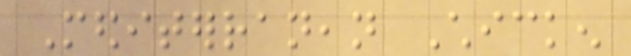Mediterranean Chicken
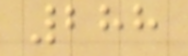288
